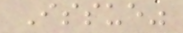Issue"
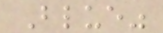Blue"
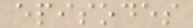episodes
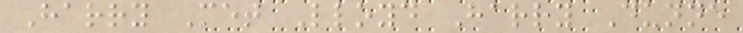Harry Met Lloyd Harry Dunne
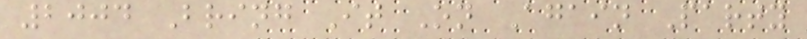2004 Bring It On Again Party
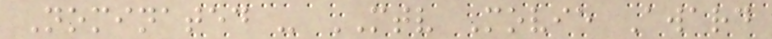Nominated - MTV Movie Award
